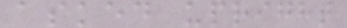asked upright
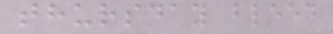thursday bleed
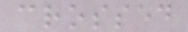crossed
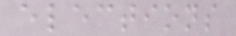elections
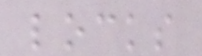locks
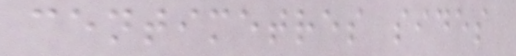centimetres sides
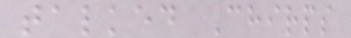talked Chirps
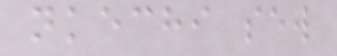nkechi sew
